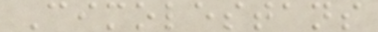Cimolestans
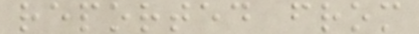reported from
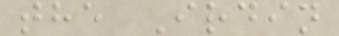the Irdin
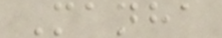Manha
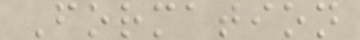Formation
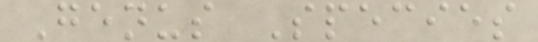Genus Species
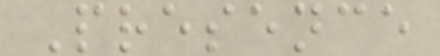Presence
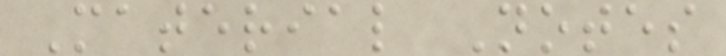Material Notes
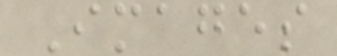Images
